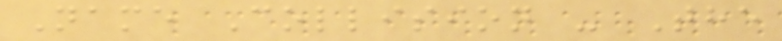Name Collision - The
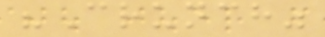"Crunch"
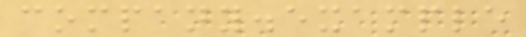company.example
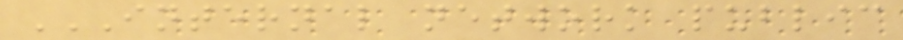INTERNAL NETWORK PUBLIC
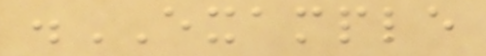.EXAMPLE
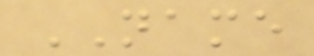NAME
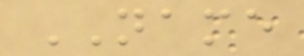NAME
